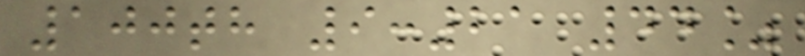100th 9:21 44%
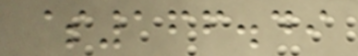$166.49
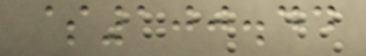$100.44
